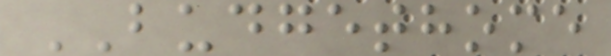BUDGETHOME
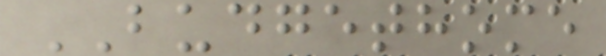BUDGETHOME
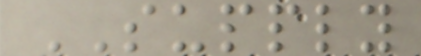SUPPLY
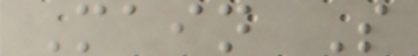Main S
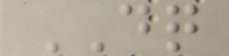DQ
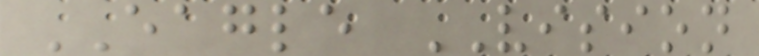EAGLE VISION
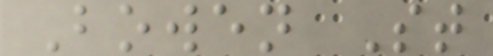Bowen St
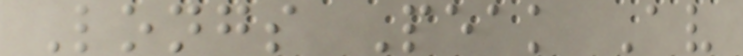Longs Peak Av
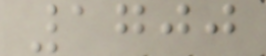1700
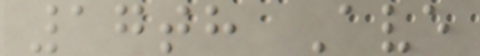17th Ave
